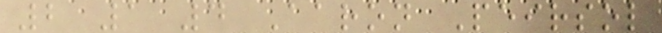2 1 4 Aaron Peirsol
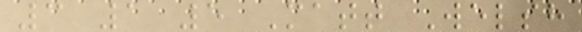3 1 5 Matt Welsh
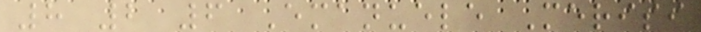8 2 6 Emanuele Merisi
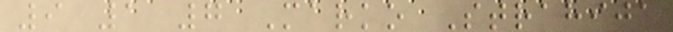9 1 7 Marko Strahija
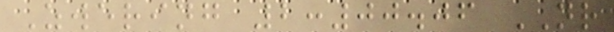Zwering 2:00.06 NR
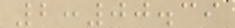2:00.39
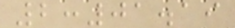2:01.19
